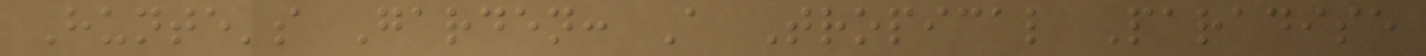Hunte's Garden: A Tropical Paradise
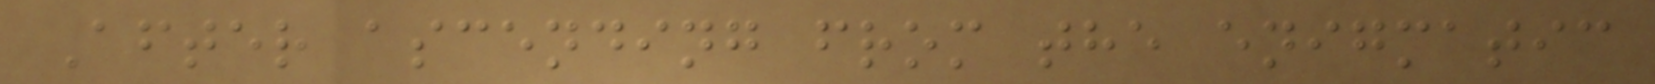After ascending from the enigmatic
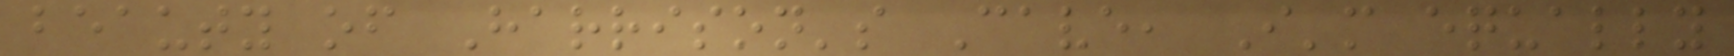beauty of Harrison's Cave, I'm equally
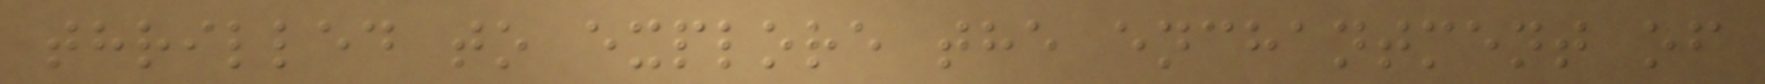thrilled to explore the enchantment of
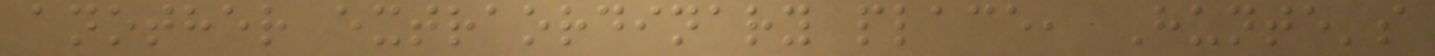another extraordinary place, Hunte's
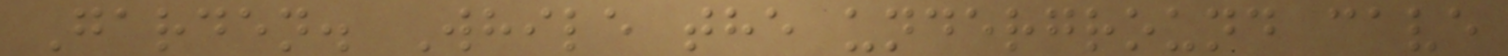Garden. While the underground cave
